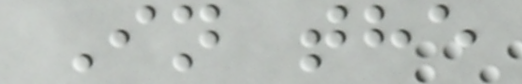In the
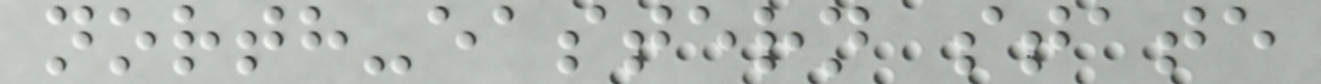north-eastern state
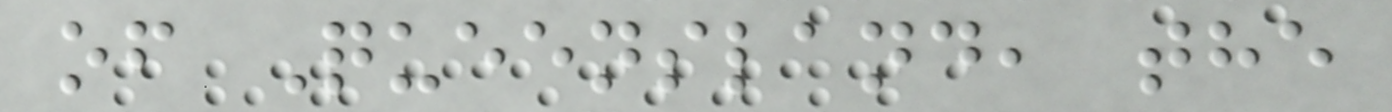of Queensland, the
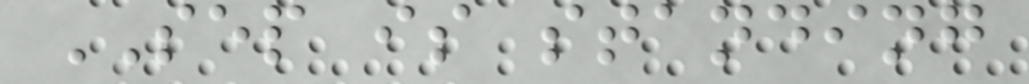SEP is standing
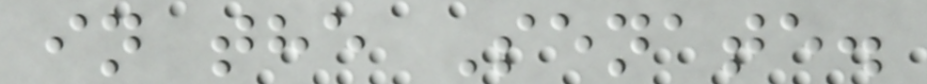in the Senate.
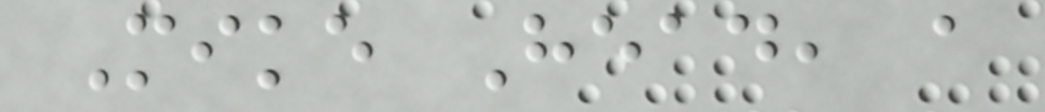Mike Head, a
